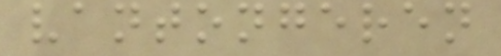vantongeren
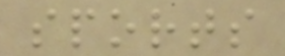sports
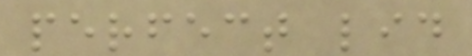perfect lid
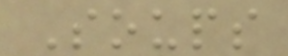Soups
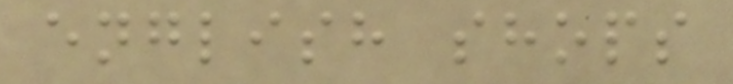english shops
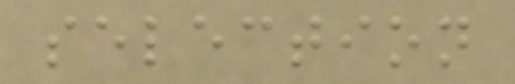selection
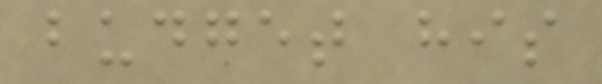budget his
